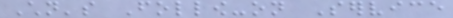Children's Follow-on Service
